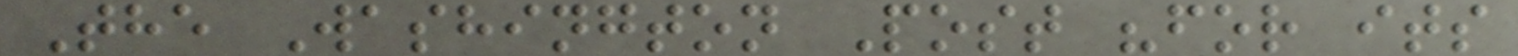The Washington Post "for its
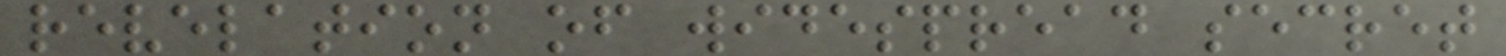revelation of widespread secret
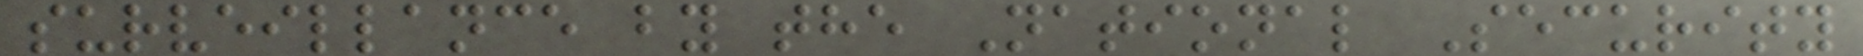surveillance by the National Security
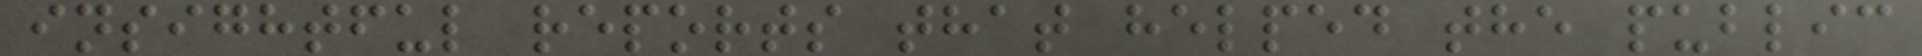insightful reports that helped the public
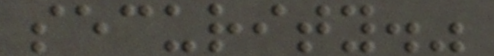security."
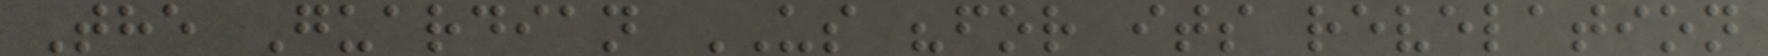The Guardian US "for its revelation
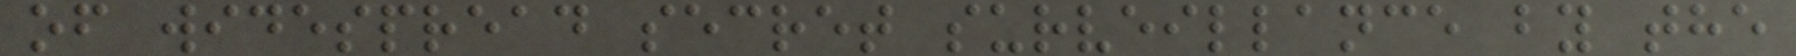of widespread secret surveillance by the
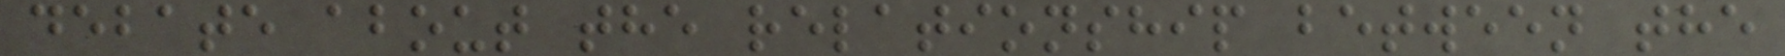debate about the relationship between the
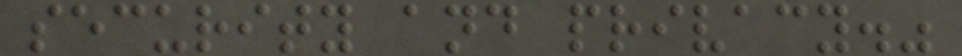security and privacy."
